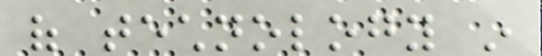of technology in
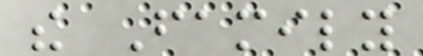the Family
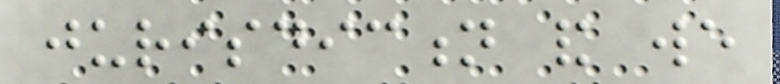jurisdiction and we
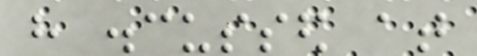have discussed at
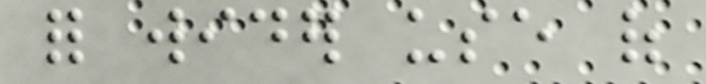for wider use of
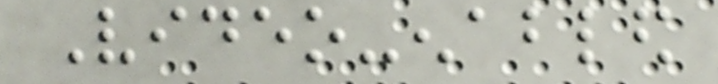Video-enabled
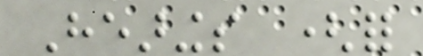Hearings (for
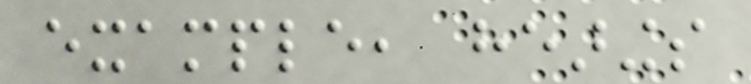example, hearings
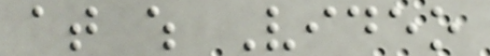at which Video
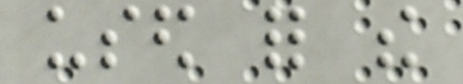used for the
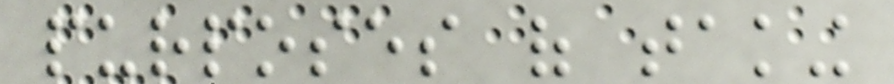purposes of taking
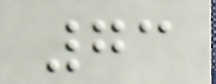73
